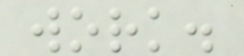work.
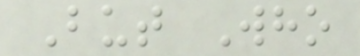But Who
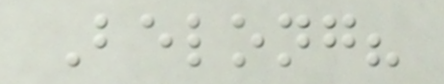Belong?
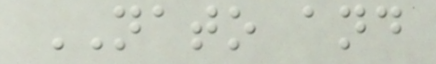NATO and
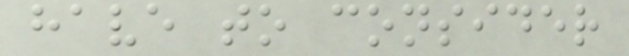have to consider
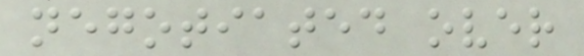negotiated over
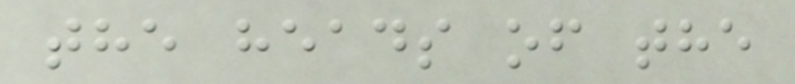the heads of the
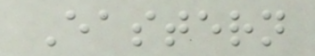Eastern
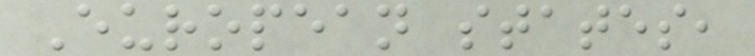European states,
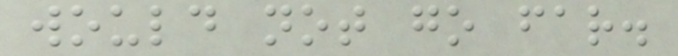would not go far.
